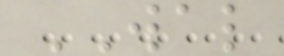WAL
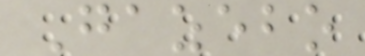Gazebo
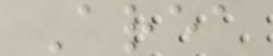Area
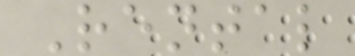Rental
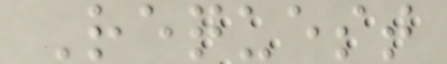Request
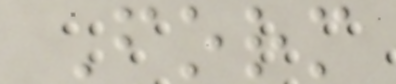Form
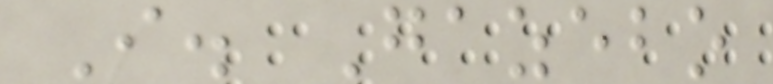I. Gazebo
